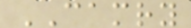CAMRY
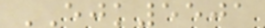EJK5501
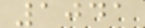1041
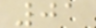01
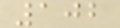102
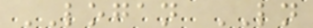LOGAN LN
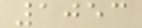1053
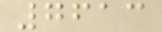7613
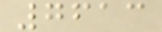7613
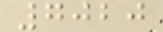7020
